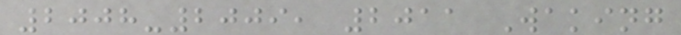2008-2009, 2011 Waking
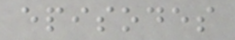episodes
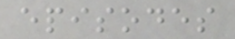episodes
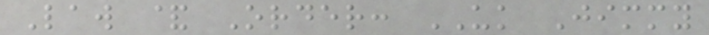Law & Order: UK Jimmy
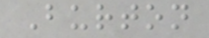Burton
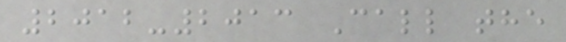2012-2013 Call the
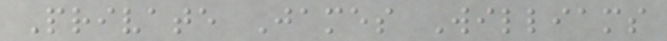Private James Williams
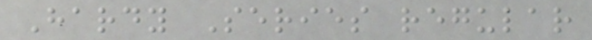Hardy Series regular
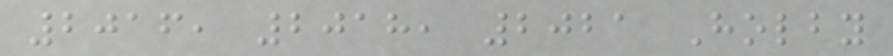2016, 2018, 2021 Holby
